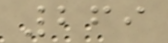269
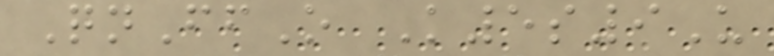QnFfO K5s9U
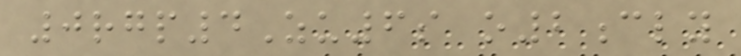0rgp4Zu6s o2cly
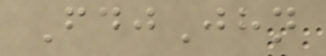FdjJhn
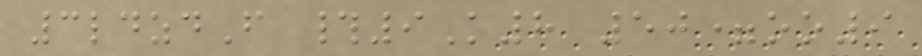3ldzdF #9K8 50=oo9
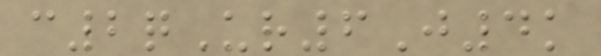c2qUr6J4k
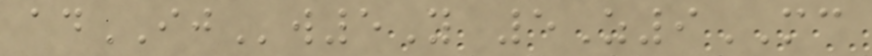adIJw5Y 5Z9MC
